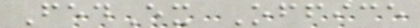FedEx Office
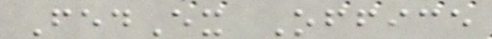FedEx Office
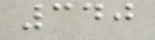340
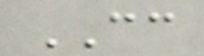CC
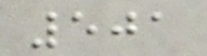501
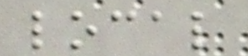local
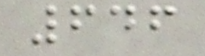646
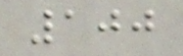100
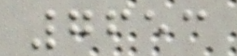7653
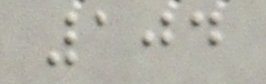104
